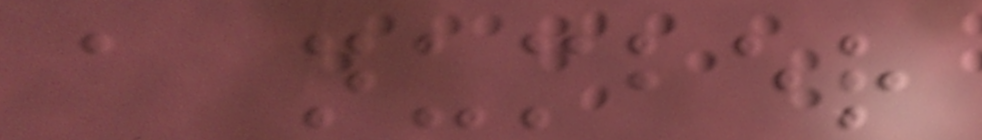a number
